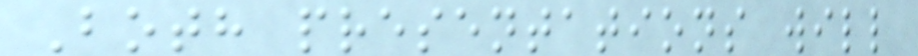Both presentations will
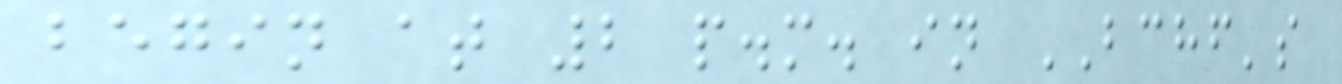begin at 2 p.m. in BCHF's
